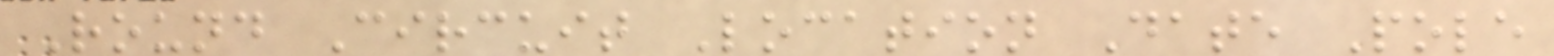Round Circuit Location Date Pole
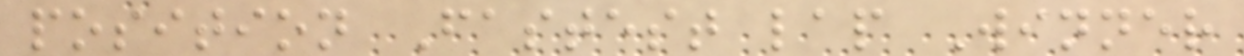position Fastest lap Winner
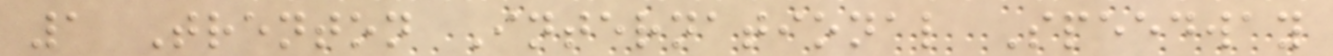1 Trenton International Speedway
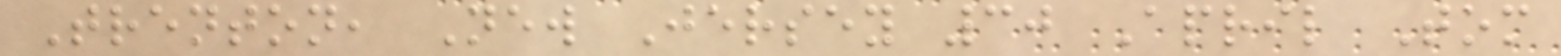Trenton, New Jersey 30 April Tom
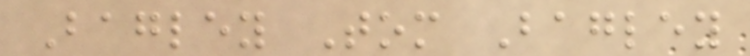Bagley Tom Bagley
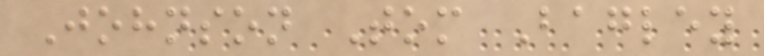Johnson Tom Bagley
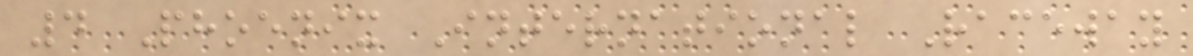4 Phoenix International Raceway
